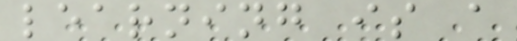learning is a
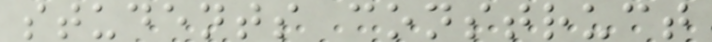students construct
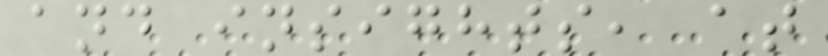and insights, at
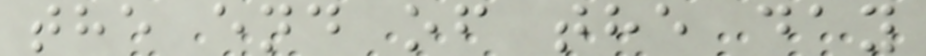the end of the day
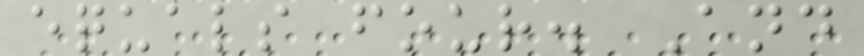equals four. And
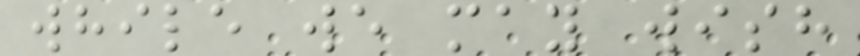while we may wish
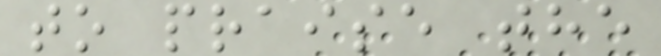to praise the
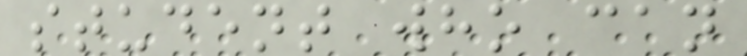student who can
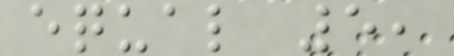equal 5,
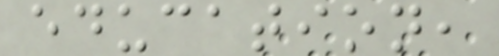education,
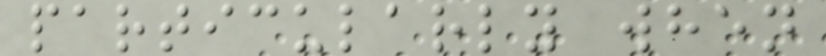particularly when
